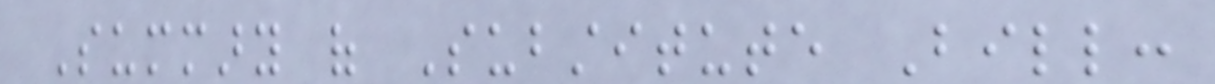Summary of Substitute Bill:
